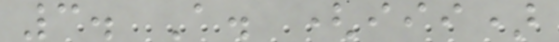3. A. (iii)
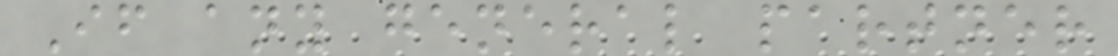If any general partner
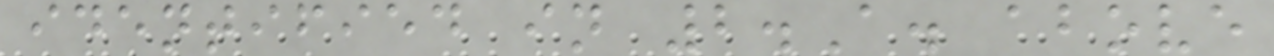identified in 2.A. above
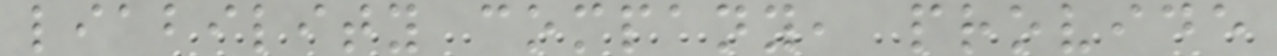liability company, provide
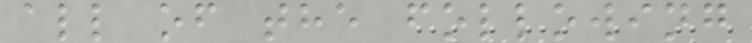all of the following
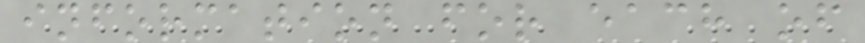information for each of
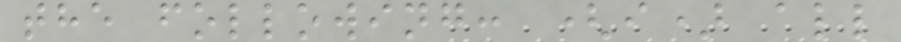the following: (i) all
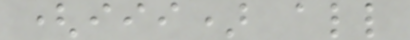(iii) all
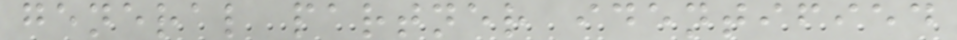general partner identified
